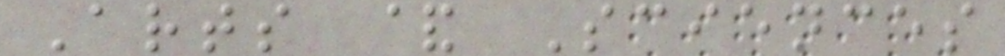Arts & Sciences
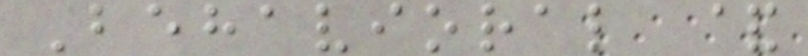Behavioral &
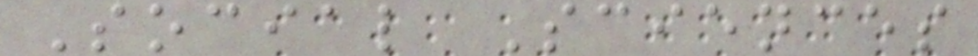Social Sciences
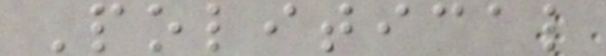Political
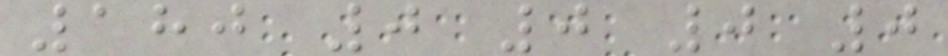180 0 0 0 0
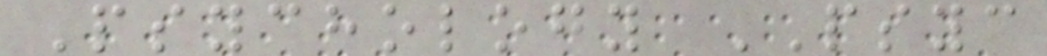Psychology PSYC
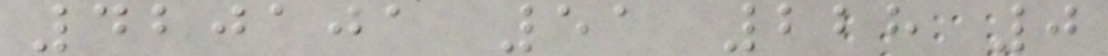420101 51 228 0
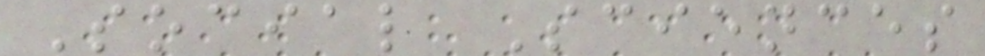Social Sciences
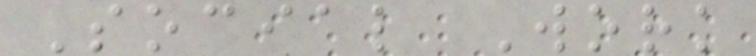Social Work
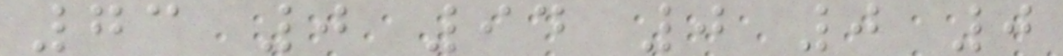73 0 94 0 0 0
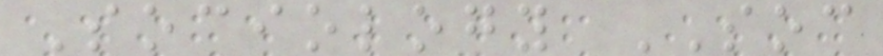Sociology SOC
